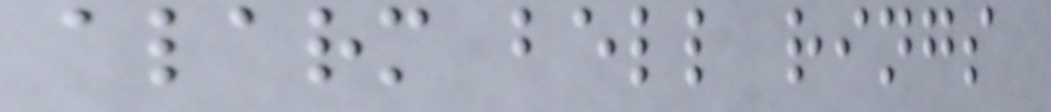alarm bell rings
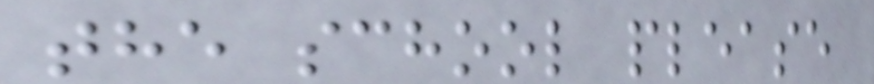the school please
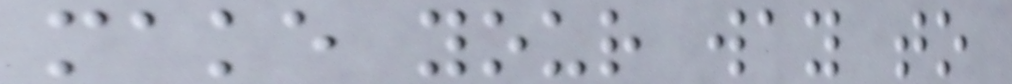make your way to
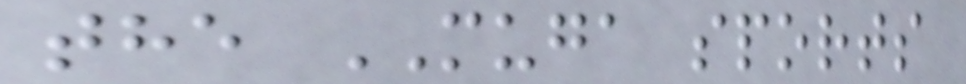the MUGA sports
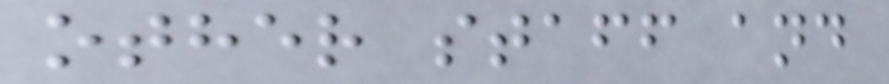other staff and
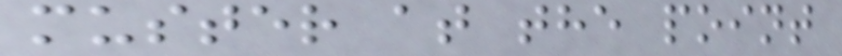muster at the point
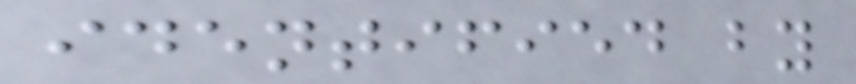identified by
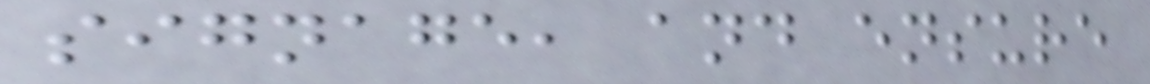signage, and ensure
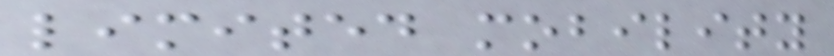limited mobility
